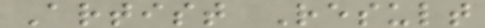Artist Result
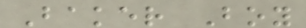Baker Boy
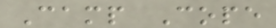Camp Cope
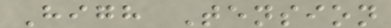High Tension
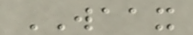WAAX
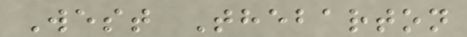West Thebarton
